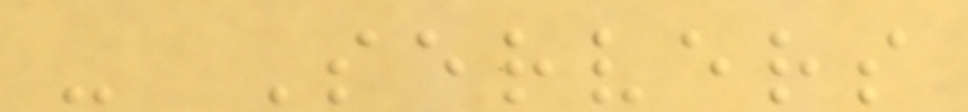- Servers
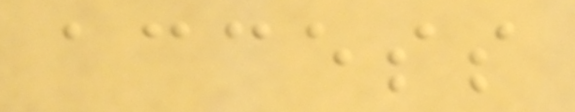access
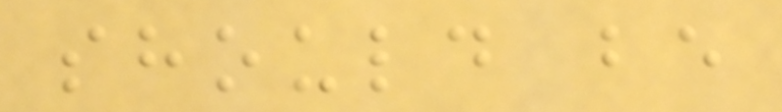should be
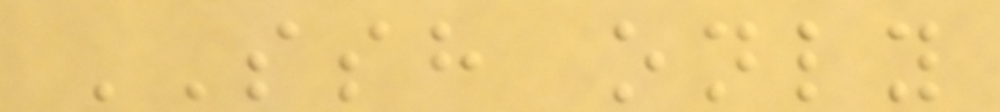SSH only
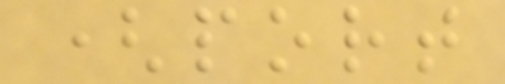(port
